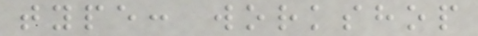type: workshop
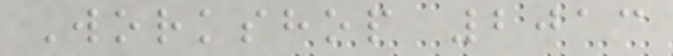Workshop 2013
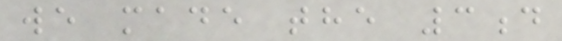we made the 3d
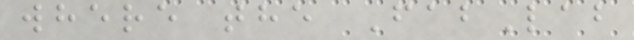where the FabLab
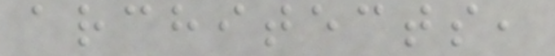architects,
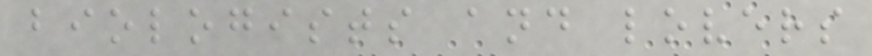biologists and lovers
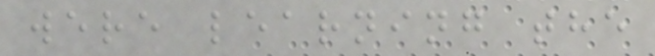were learning the
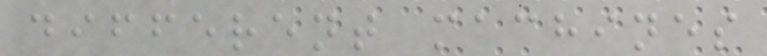different machines
